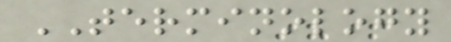TERMINOLOGY
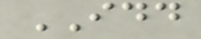IDD
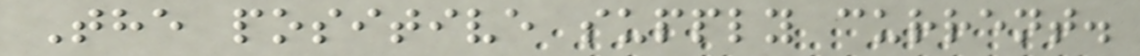The positive supply current.
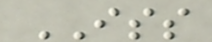ISS
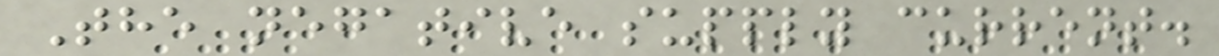The negative supply current.
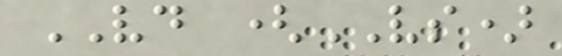VD (VS)
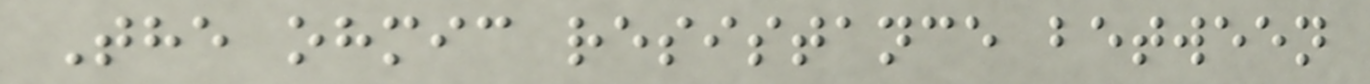The ohmic resistance between
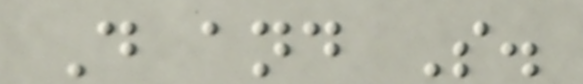D and S.
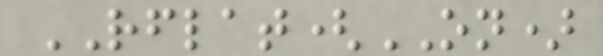RFLAT(ON)
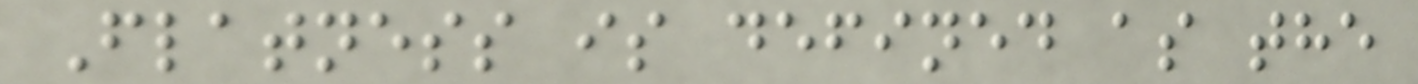Flatness is defined as the
